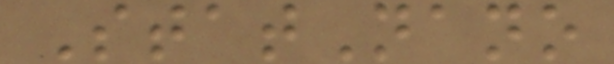StatNano
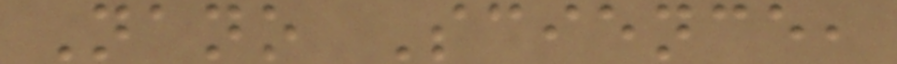Nano Science,
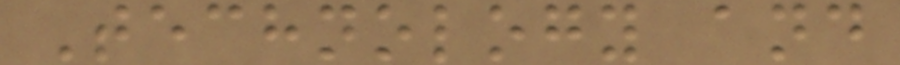Technology and
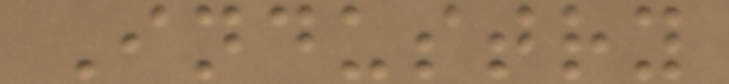Industry
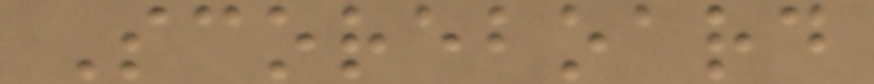Scoreboard
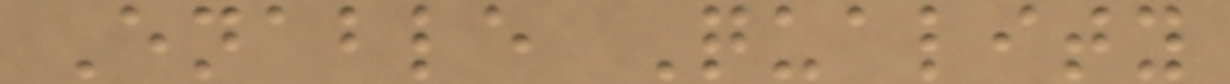Enable Quality
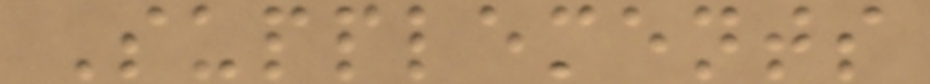Supplements
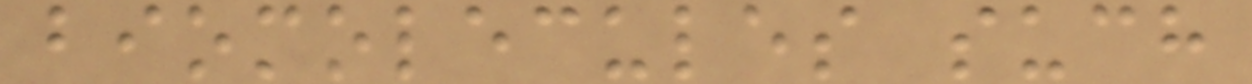biomolecules such
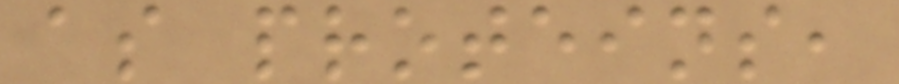as proteins,
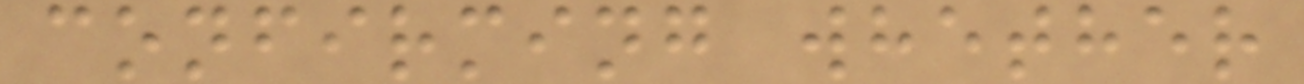confirming whether
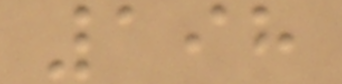198
